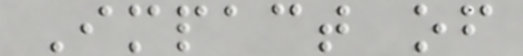Impact of
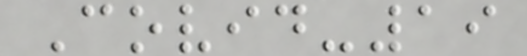Covid-19
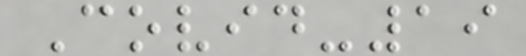Covid-19
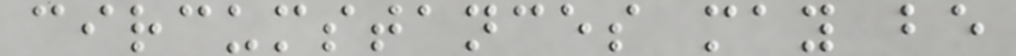circumstances may be
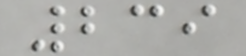239
